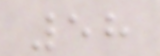58
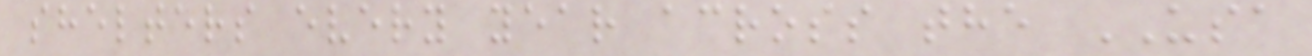shelters every year across the USA
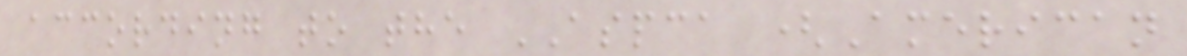according to the ASPCA (American
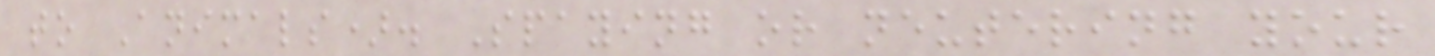to Animals). Spaying or neutering your
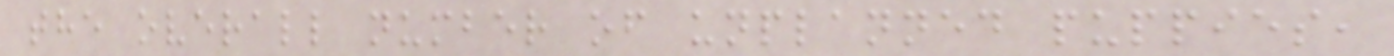the overall number of unplanned puppies,
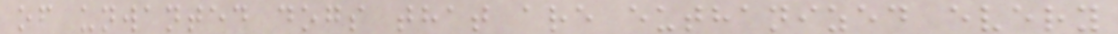of unwanted dogs that are euthanized every
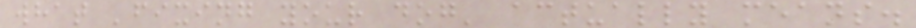what 'fixing your dog' actually means.
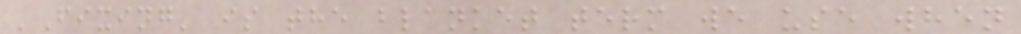'Fixing' is the blanket term we use when
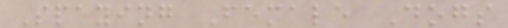Spaying Female Dogs
